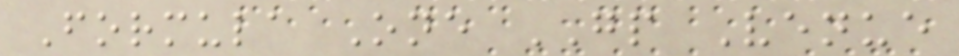Formula One GP Venue
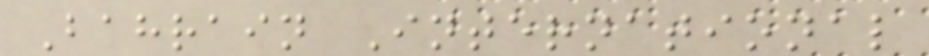Bahrain International
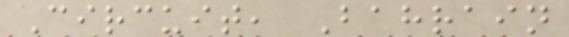Circuit, Bahrain
